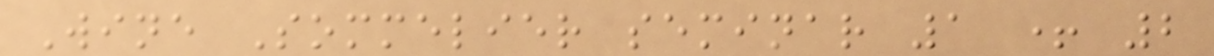Wine Sommelier seminar 1 + 2
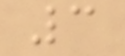3
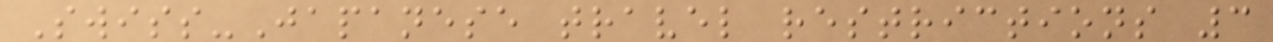Swiss-Japanese travel restrictions 3
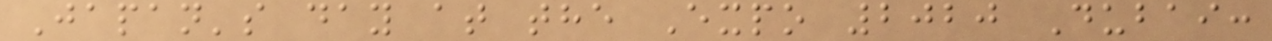Japan's day at the Expo 2020 Dubai:
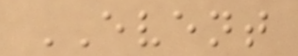EVENT
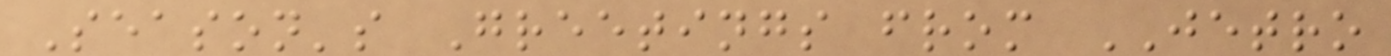Season's Greetings from JETRO
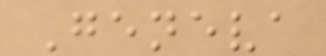Geneva
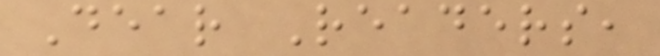Dear Readers,
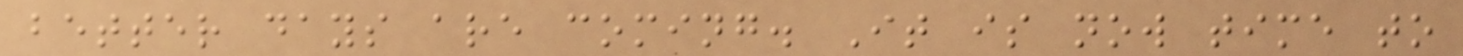better days are coming. It is now time to
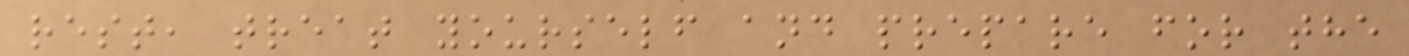rest, treat yourself and prepare for the
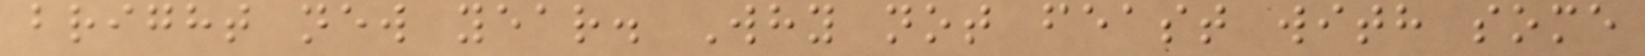bright new year. Why not feast with some
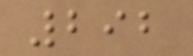292
